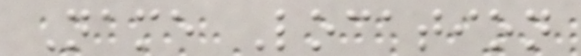Name Location
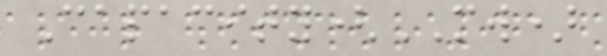Capacity(MW)
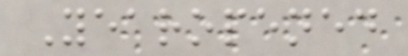Yearopened
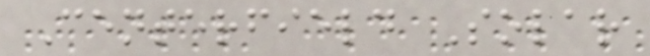Centerfield Solar
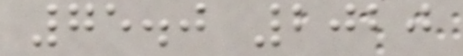75.0 2020
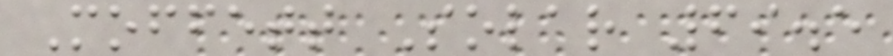Moffett Solar 69.5
